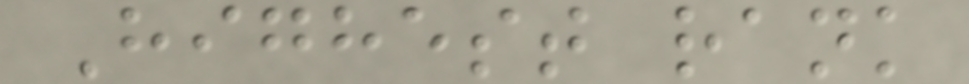Highest rank
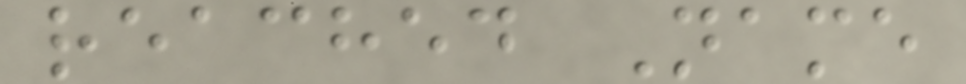reached Name
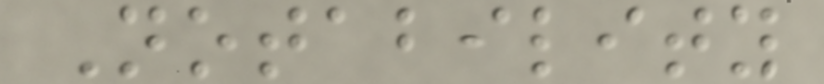Notability
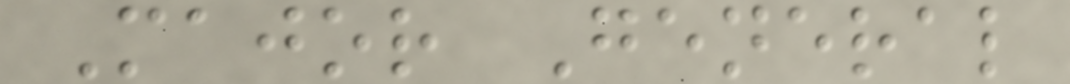Major General
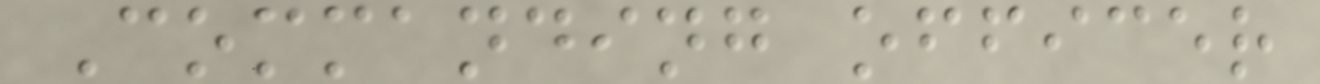Commanding officer
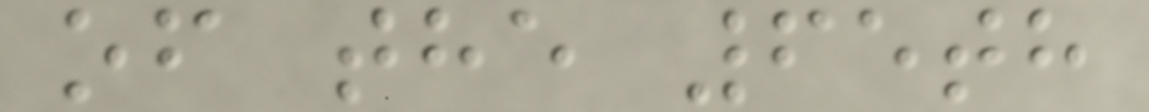of the 65th
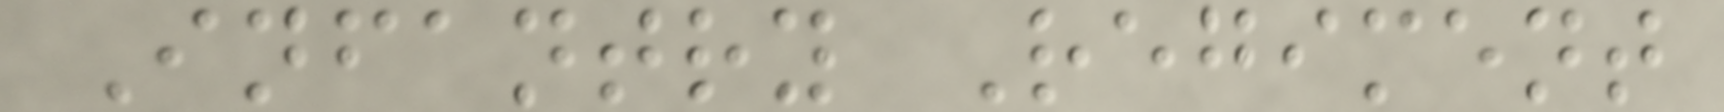Infantry Regiment
